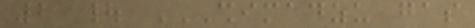2 | SHIMADZU GAS
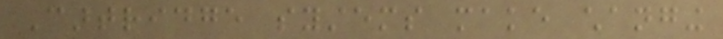Cartridge systems make changing
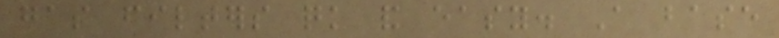gas filters quick and easy. A base
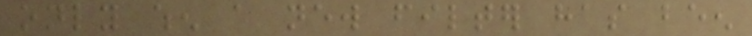only when a new filter has been
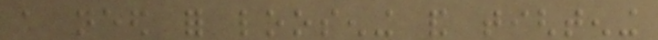a need for loosening and tightening
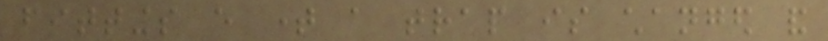fittings every time a trap is changed and
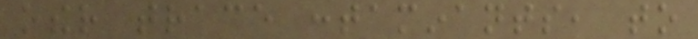other trace contaminants, to
